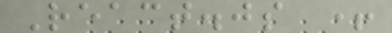React.js +
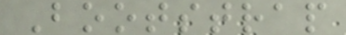Bootstrap
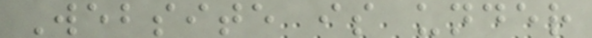Website is under
